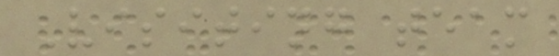Visiting team
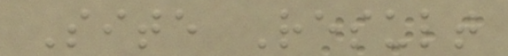Site Result
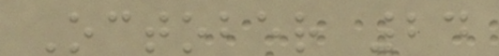October 24
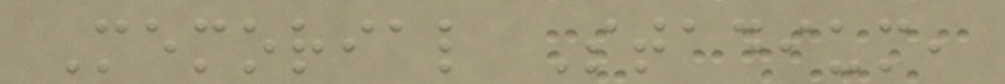Memorial Stadium,
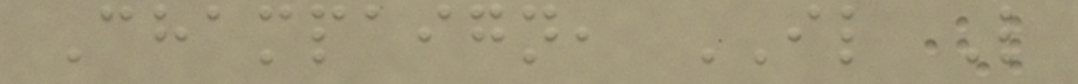Champaign, IL L
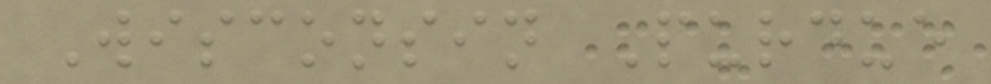Wisconsin Purdue
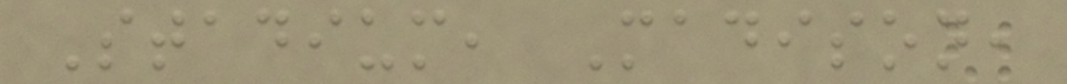Stadium, Madison,
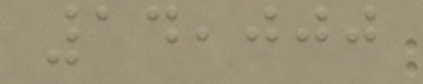14,000
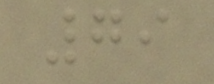79
